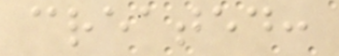created:
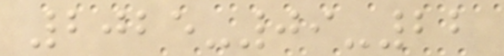2025-09-22
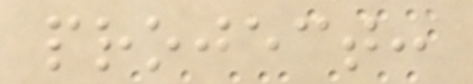project:
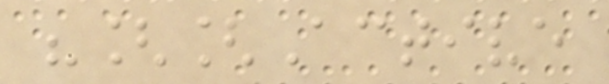"[[Active
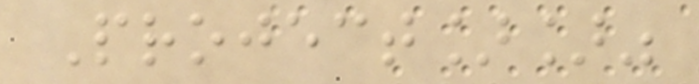Project]]"
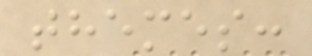themes:
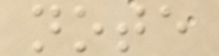note
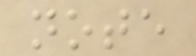note
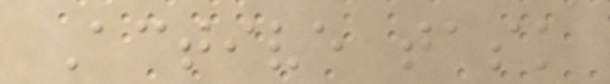Active task
